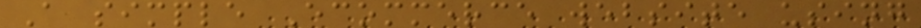A simple Ecommerce website using
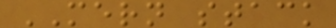MERN stack
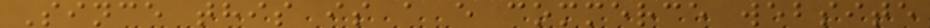Since this is a e commerce website
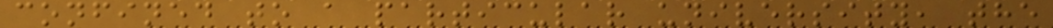confined to a particular university, the
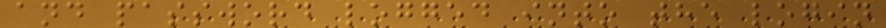and password logged into the login
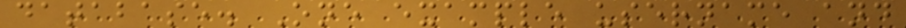database. One example username and
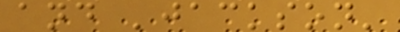and 'jackson'
